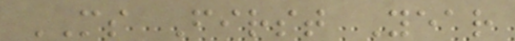MS First Year
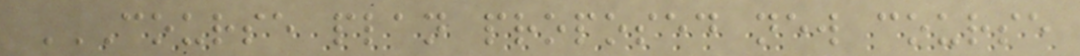COURSE PLAN PROPOSED NEW COURSE
